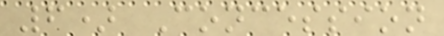6) Concession
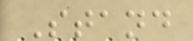Stand
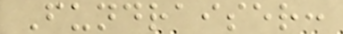Fundraiser:
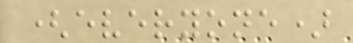(everyone)
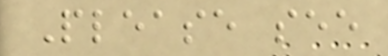Please see
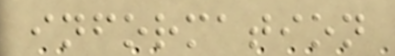information
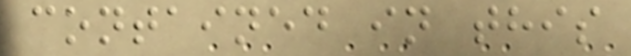contained in this
